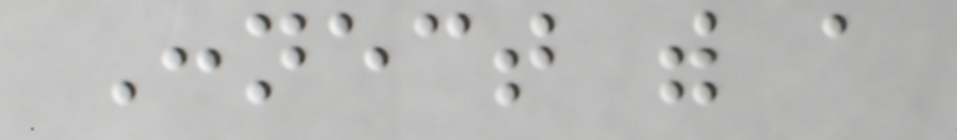Connect with a
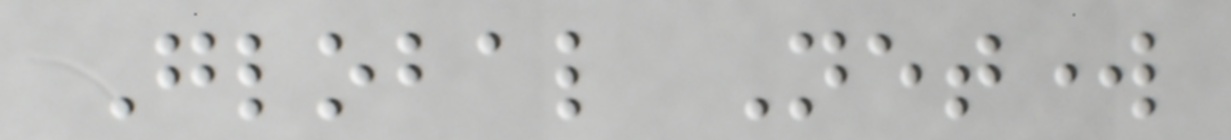Global Network
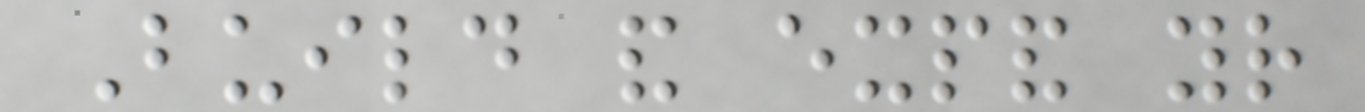Build and expand your
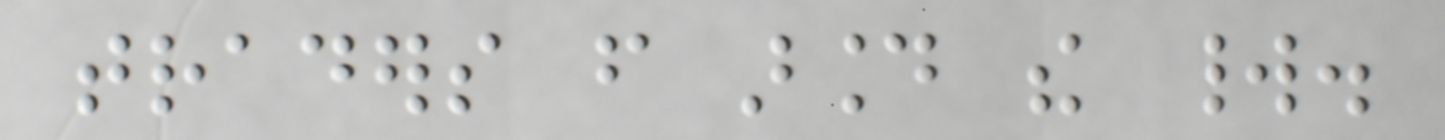traders from around the world.
